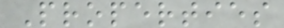Properties
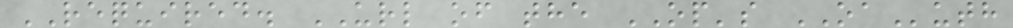REQUIRED. URL of the OP's OAuth
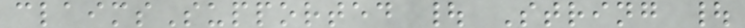claimsSupported | String |
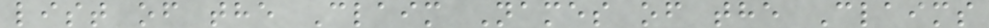list of the Claim Names of the Claims
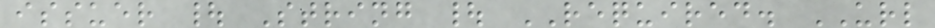issuer | String | REQUIRED. URL
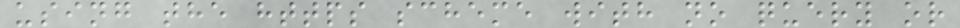using the https scheme with no query or
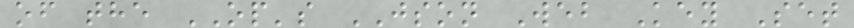of the OP's JSON Web Key Set
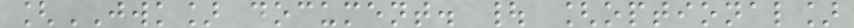[JWK] document. | [optional]
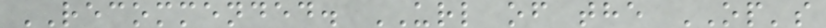RECOMMENDED. URL of the OP's
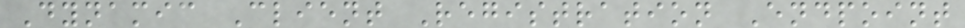Dynamic Client Registration Endpoint
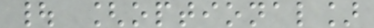| [optional]
